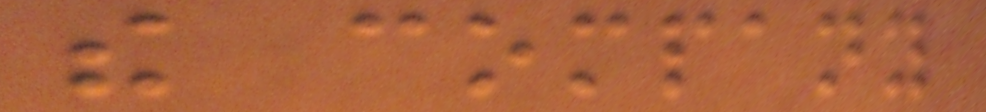the company
